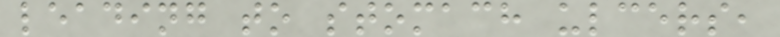leading to stomach ulcers,
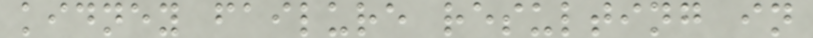kidney failure resulting in
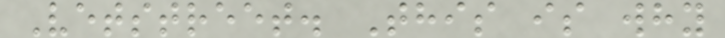Vetstreet. This is why
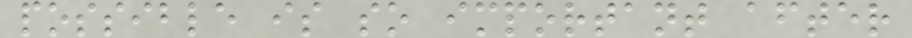possible is so important after
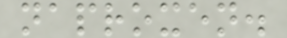naproxen.
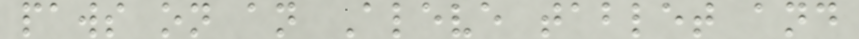paws on an Aleve tablet and
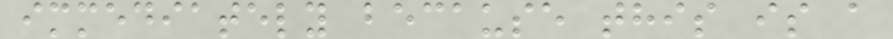immediately because this is a
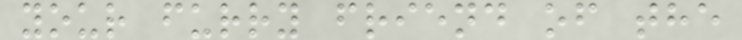your furry friend of the
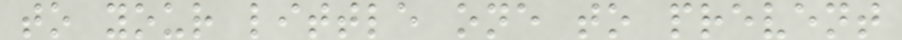to your little one to prevent
